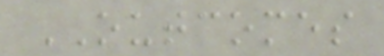OUTCOMES
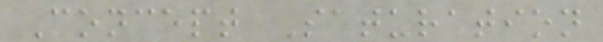Concept Saturation
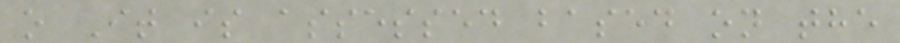o It is assessed based on the
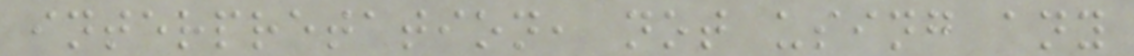interpretation, not using any
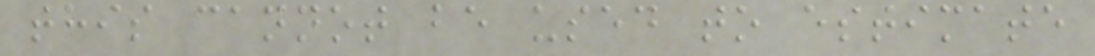this cannot be used to estimate
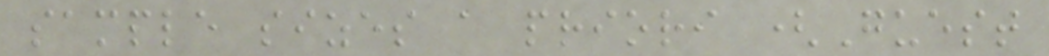sample sizes a priori (Guest
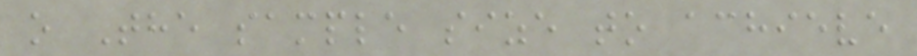o The sample size to achieve
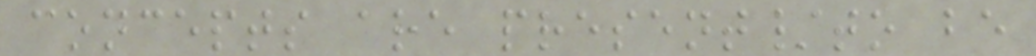concepts are present/to be
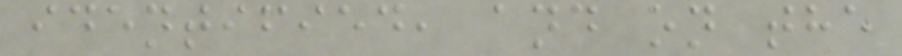identified, and on the
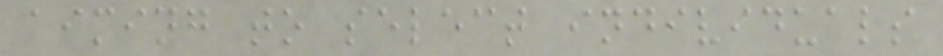aiming to select individuals
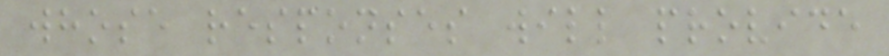whose responses will provide
